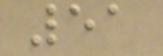51
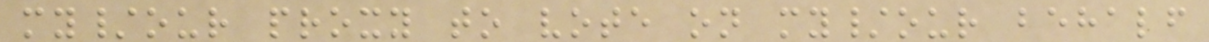my/our proxy to vote on my/our behalf
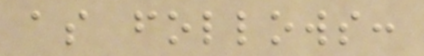as follows:
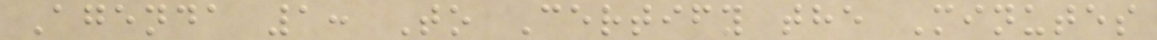Agenda 1: To Certify the Minutes
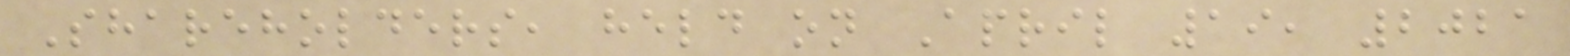Shareholders, held on April 19, 2021
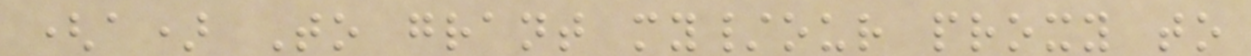(a) To grant my/our proxy to
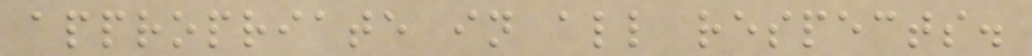appropriate in all respects.
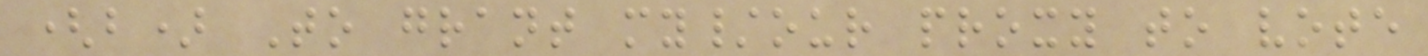(b) To grant my/our proxy to vote
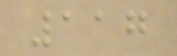117
